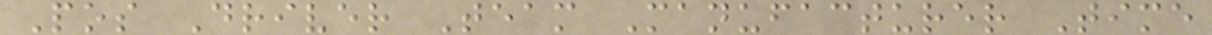Pos Driver Team Manufacturer Time
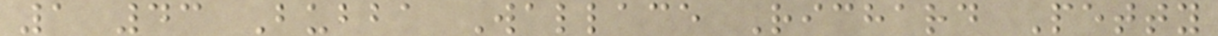1 43 Bubba Wallace Richard Petty
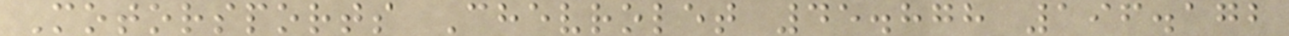Motorsports Chevrolet 45.878 196.172
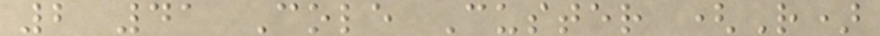2 41 Cole Custer (R)
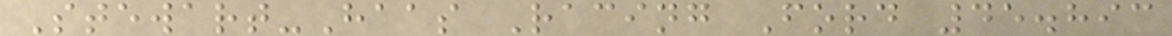Stewart-Haas Racing Ford 45.893
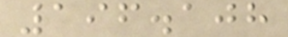196.108
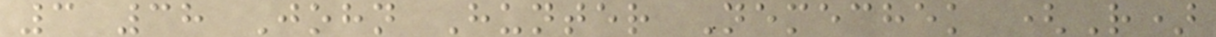3 38 John Hunter Nemechek (R)
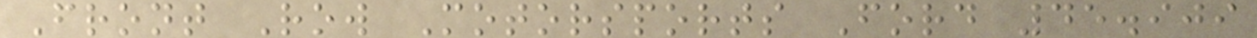Front Row Motorsports Ford 45.909
